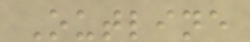Outline
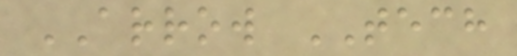ARROW TECH
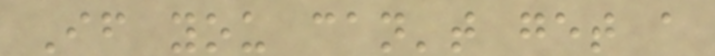If you can't get a
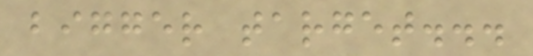bigger target...
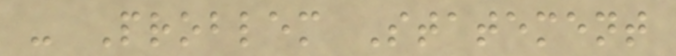- Problem Statement
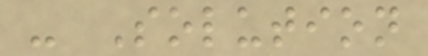- Solution
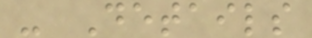- Details
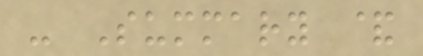- Summary &
